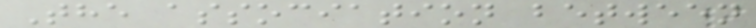The association between
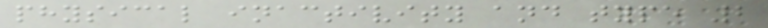physical inactivity and type 2
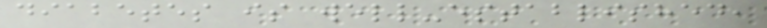diabetes is well-established,
